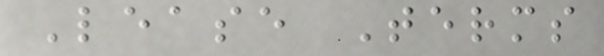Lease Terms
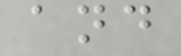and
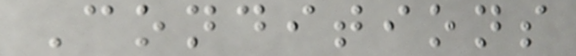Conditions
